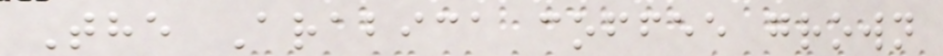The Arabica coffee grown
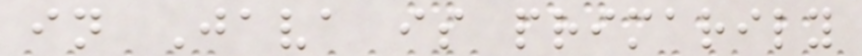in Java is primarily
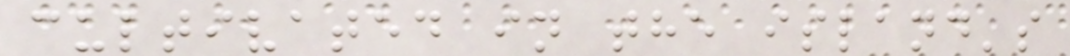cultivated in the island's
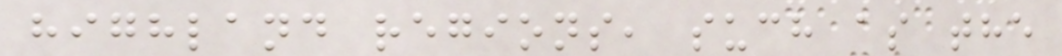highland regions, such as the
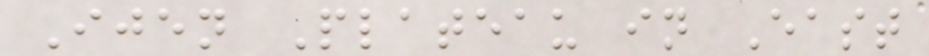Ijen Plateau in East
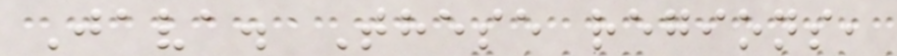Java. These regions,
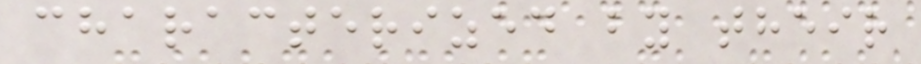characterized by their
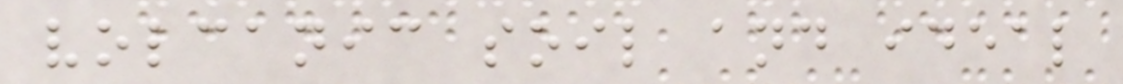volcanic soil and ideal
